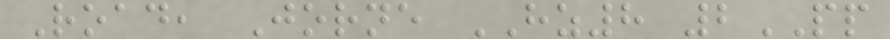Road, Jorne HZ8 2PP
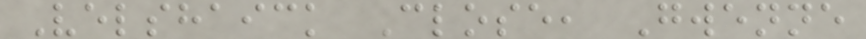Velshaick Close, Gwenne
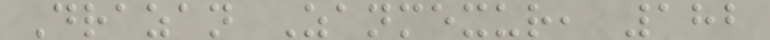Drazan Zanmexur, 182
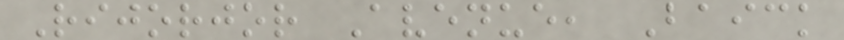Rijorjor Avenue, Baick
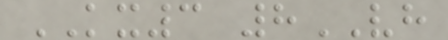KX3 8VH
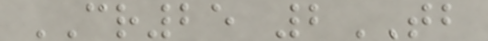CR25 2TB
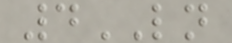4LN
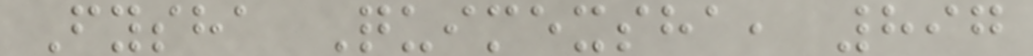Fysha Quimexsha, 897
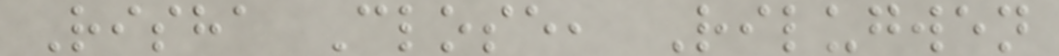Risha Close, Rilugwen
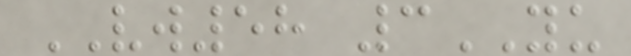VW58 3YU
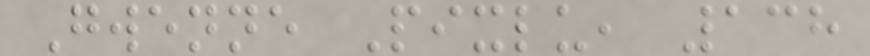Gwenne Pixlu, 138
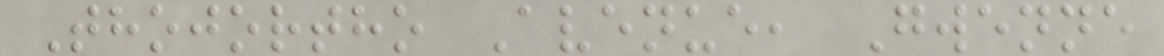Thojortho Avenue, Gwenne
